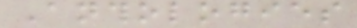Anthologies
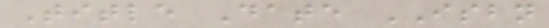Title Date ISBN
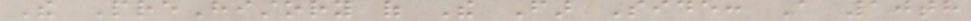The PreHistory of The Far Side: A 10th
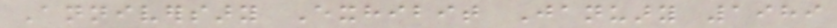Anniversary Exhibit January 1989
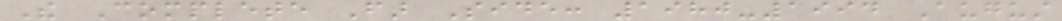The Complete Far Side: 1980-1994 August
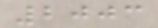2003
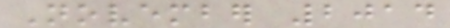November 2014
